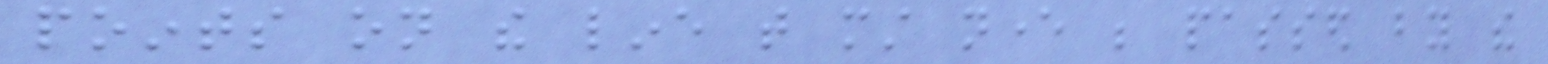points on the line that must never be passed by the
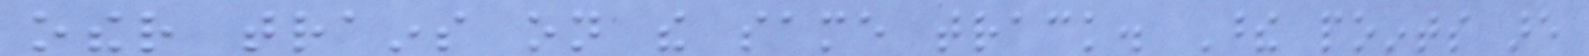other trains on the same track. These points are
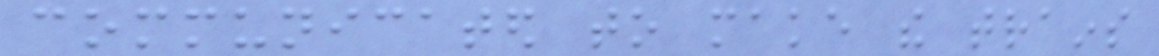communicated to make the trains
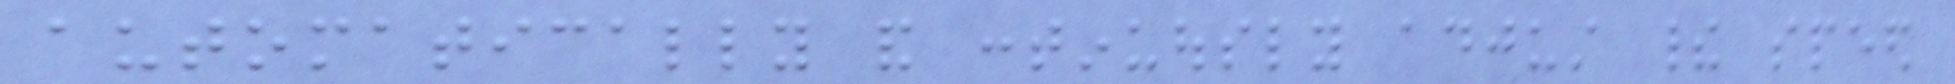automatically and continuously adjust their speed
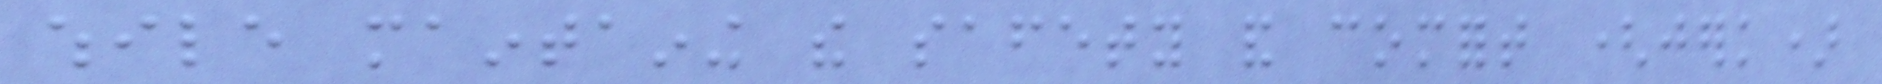while maintaining the safety and comfort (jerk)
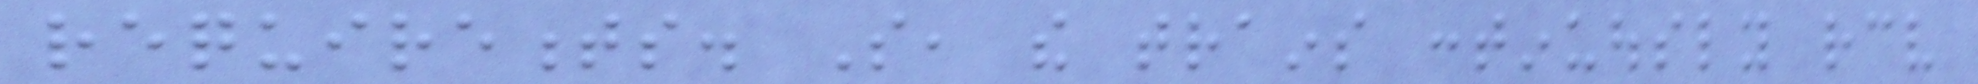requirements. So, the trains continuously receive
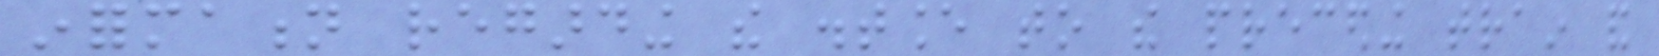information regarding the distance to the preceding train and
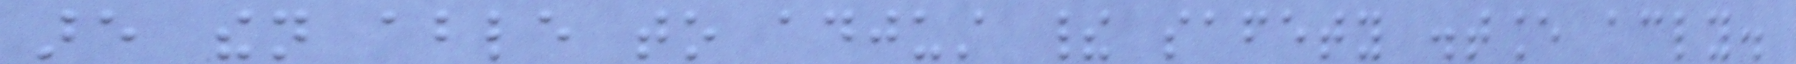are then able to adjust their safety distance accordingly.
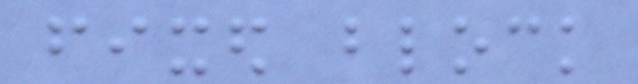fixed block
